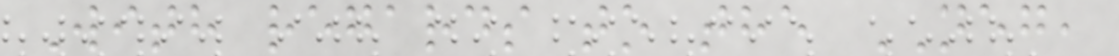With regards to the NEG,
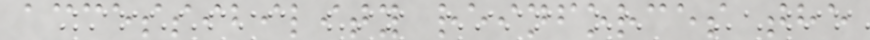accessibility reinforces the
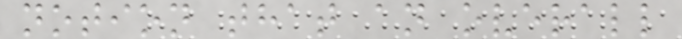notion that an overall
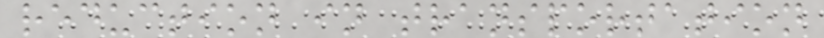reduction in transportation
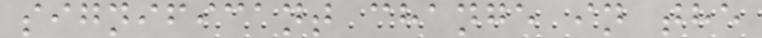significant change in the
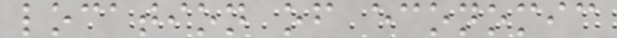location of economic
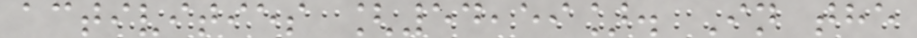activities [54,59]. In the
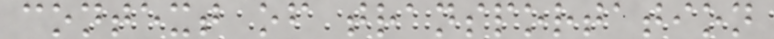context of transportation
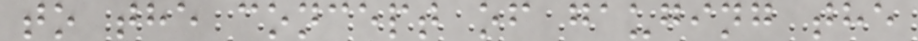to the concept of gauging the
